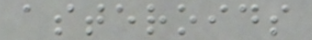asteroids
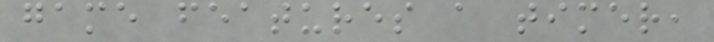game features a timer,
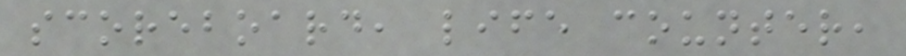scoreboard, life counter,
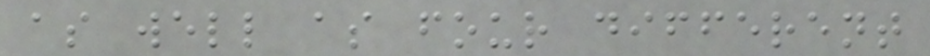as well as four different
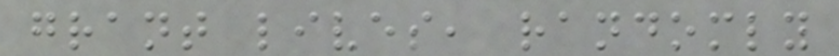grant lives, randomly
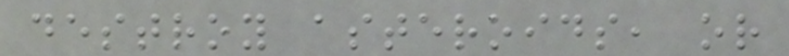destroy asteroids, or
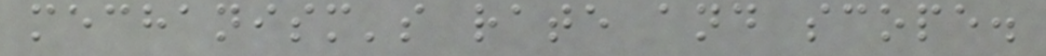mechanism's rate and scope.
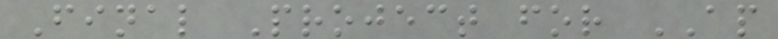Final Project for AP
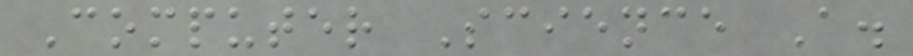Computer Science A.
